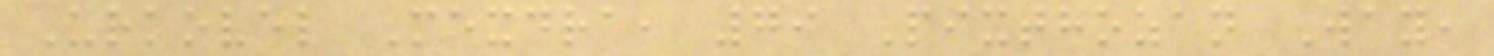Urkovel Mexdra, 79 Pixthozan Way,
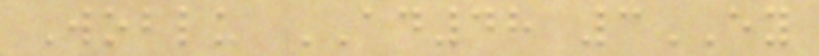Woblu AD48 3EY
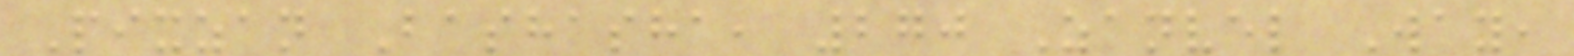Pixzan Bashasha, 270 Zanvel Way,
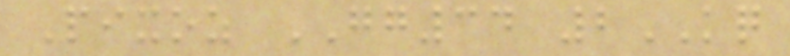Pixoz GG34 2KQ
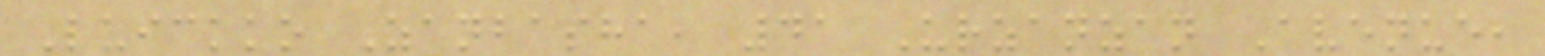Luickko Zanbasha, 41 Urzanzan Avenue,
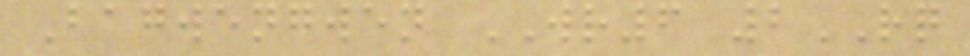Bagwengwen WR6 2RQ
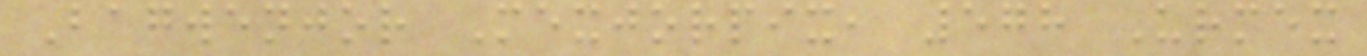Bagwenjor Mexjorpix, 578 Urmex
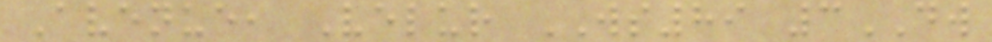Avenue, Velur WS89 3DW
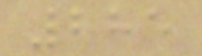285
